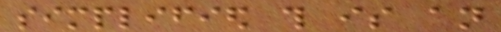simplified this is an
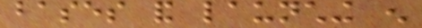bases and launching enough
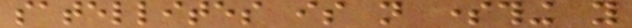satellites is not something you
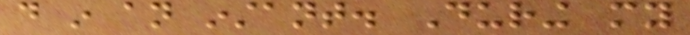do in an instant. During my
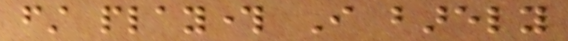first playthrough I barely
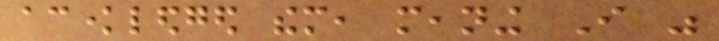acknowledged them, meaning I was
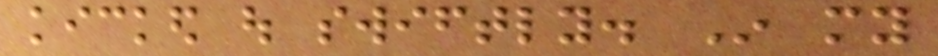kicked out swiftly. In my
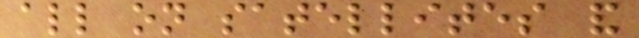all on satellites and
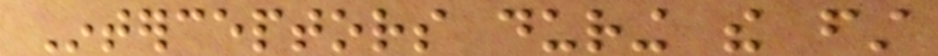Interceptors during the first
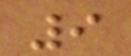9
